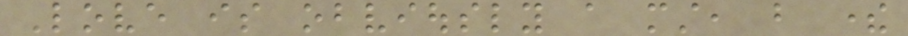Love is obviously a must, but there
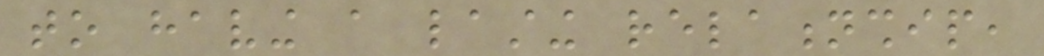to having a lasting relationship,
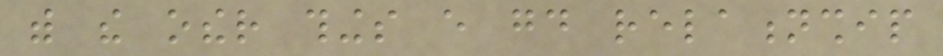with the other things every good relationship
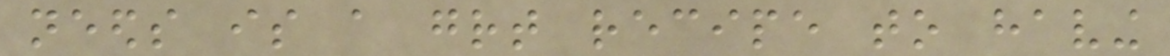needs is a great recipe to having
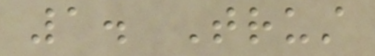1. Trust
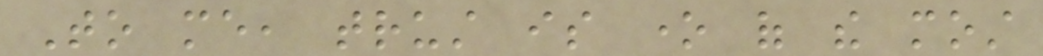To me, trust is one of the most
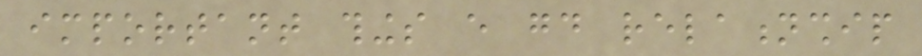important things every good relationship
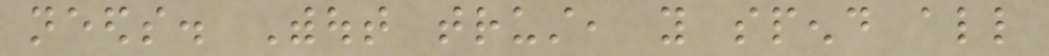needs. Without trust, you spend all
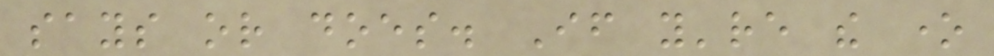says or does. If you're the one
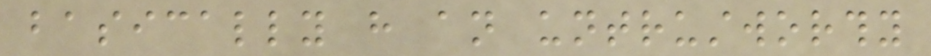basically have an untrustworthy
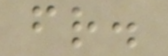friend.
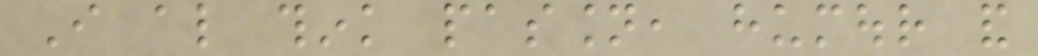I also think passion, humour and
